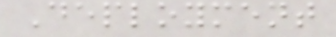Deployment
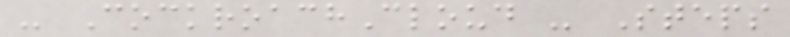- CockroachCloud - Steps
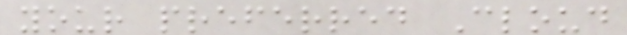your preferred Cloud
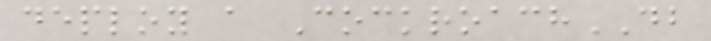deploy a CockroachDB
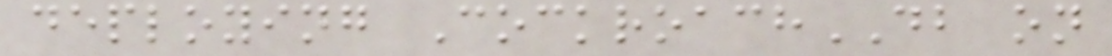deploying CockroachDB on
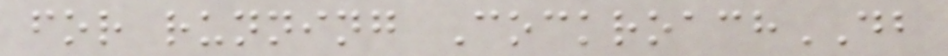for running CockroachDB
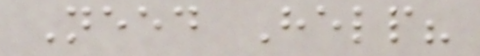Need Help?
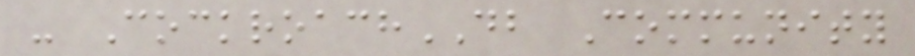- CockroachDB Community
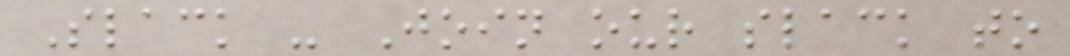Slack - Join our slack to
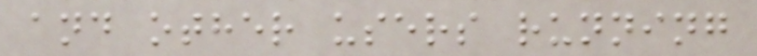and other users running
